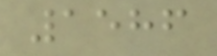1586
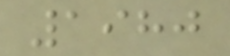1980
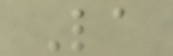La
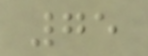75
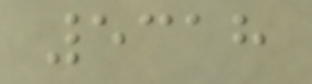5318
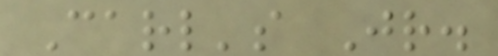Carl's Jr.
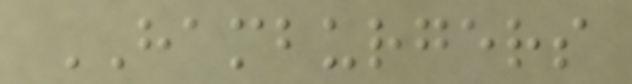HAMBURGERS
